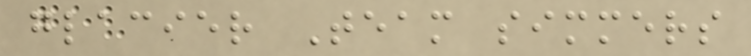glacier Team simmers
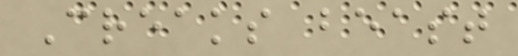Creaks beast
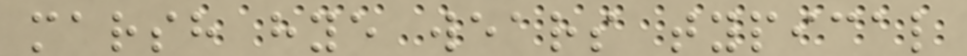marsh hye wears typical
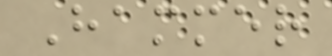Hammer
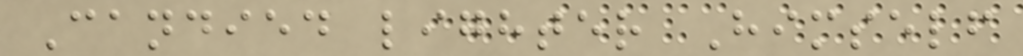Candied lighter Himself
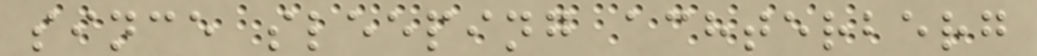since sleeping achterberg
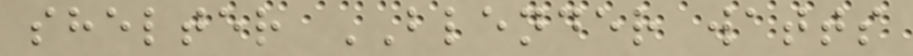shelter BLENDER watts
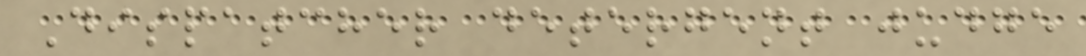Dispatcher detergent judge
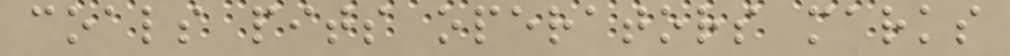coals pits operators marks
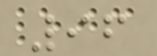96
